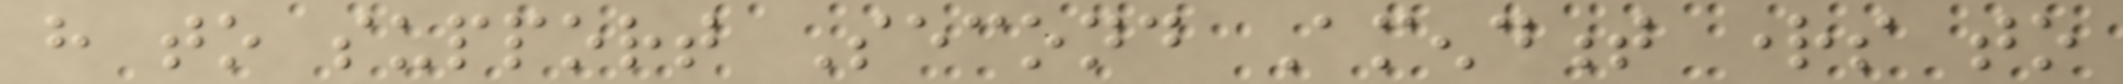have to support Second Amendment rights to
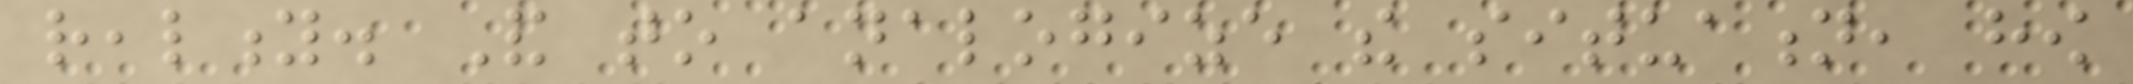reality. And to analogize the situation, how
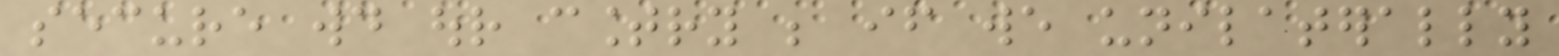secure would our country be if we unilaterally
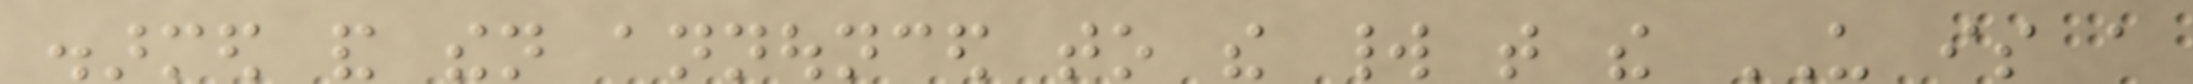disarmed and then announced to the world that the US is a
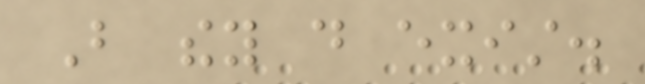But they do exist.
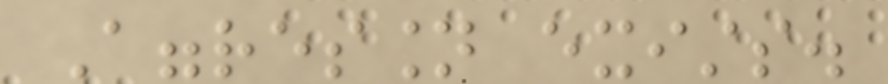Aggression exists.
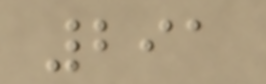291
